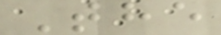The
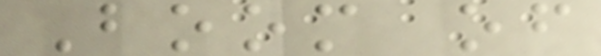Boom of
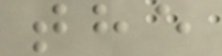the
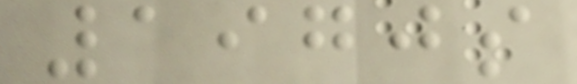1970s
